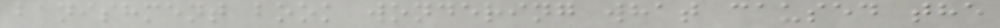banishment book wondering what caused the
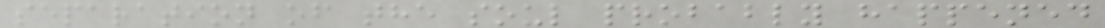separation of the soul probably happened
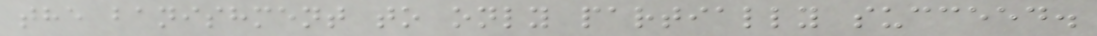the banishment to only partially succeed.
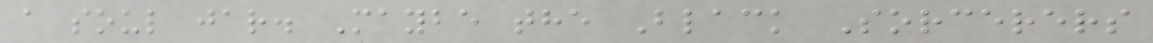a soul jar. Maybe the Black Sorcerers
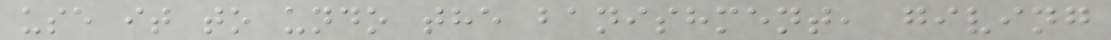use it to undo the banishment, giving
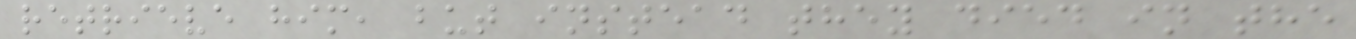retrieve him, but instead they died in the
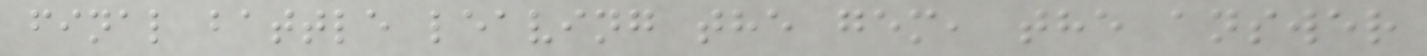final battle leaving the gem, the answer
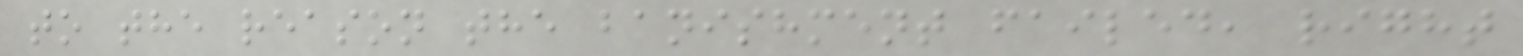to the reason the banishment failed, right
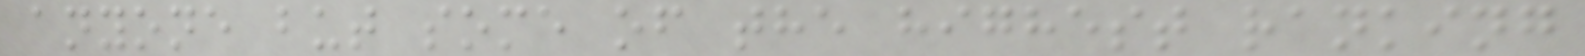anyone but some of the highest ranking
